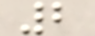2
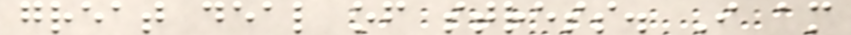great deal of stress. I am
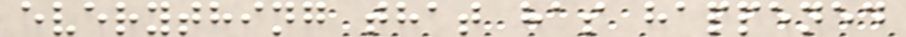everything that has happened
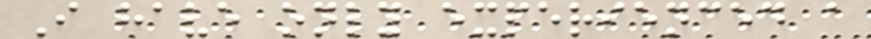I have only experienced a
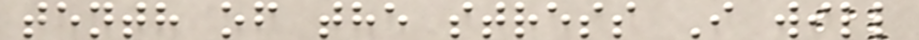tenth of the stress I will
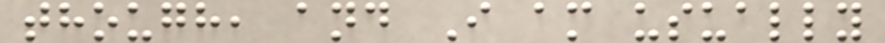though, and I am usually
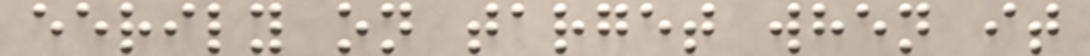eerily on target when it
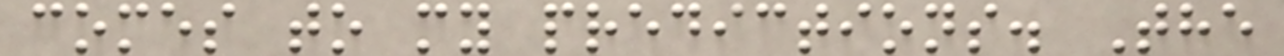comes to my predictions. The
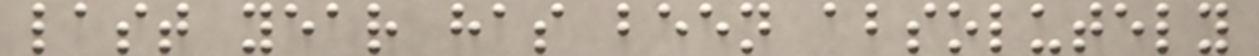last year has been absolutely
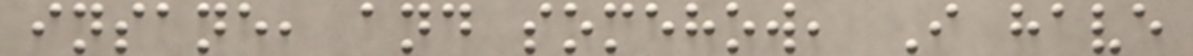insane, and somehow, I have
